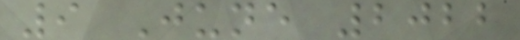9 June 2022
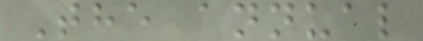The annual
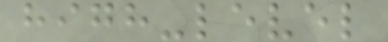high-level
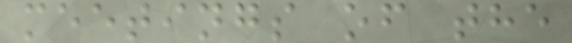meetings of the
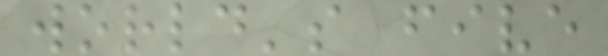world's five
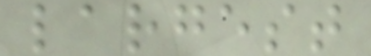largest
